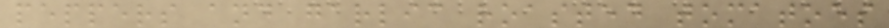peppers and garlic roasted tomatoes
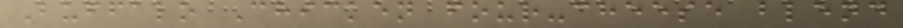Buffalo Chicken four-cheese blend
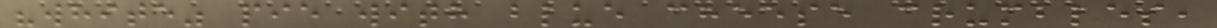"white" pie with blue cheese crumbles,
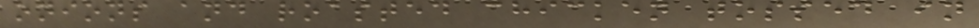onions and roasted chicken tossed in
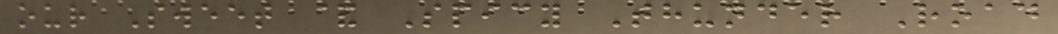our Sweet & Spicy Thunder Road
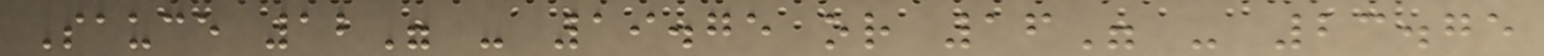Sauce 12" - 19.75 or 16" - 23.75
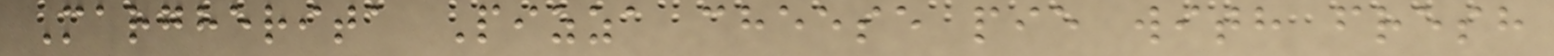Margherita Pizza cheese pie with fresh
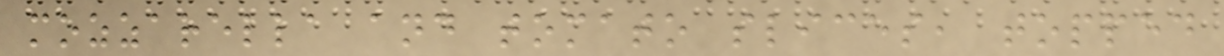mozzarella and tomato slices, topped
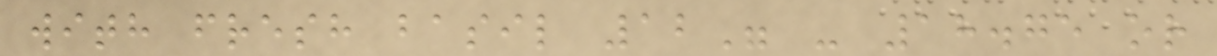with fresh basil 12" - 18.75 or
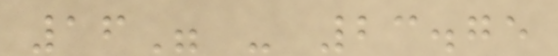16" - 23.75
